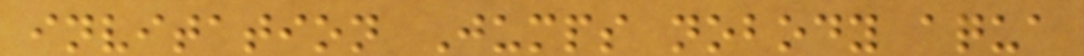invitation Jumps nobody aqua
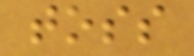toss
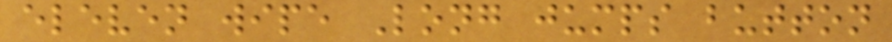eleven wipe Long jumps button
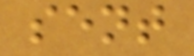sent
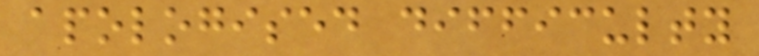apologised difficulty
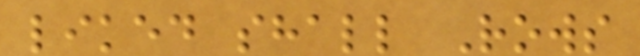liked shall Rows
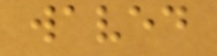waved
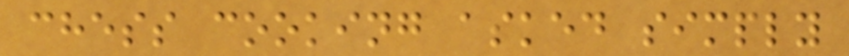chess cooking asked simply
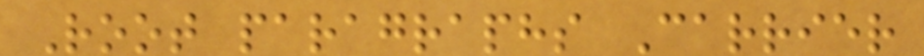Root paragraphs Carrier
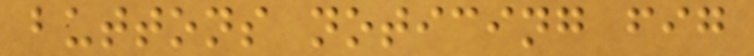buttons noticing fig
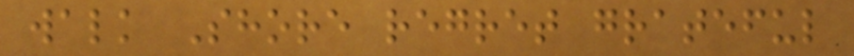walk Shore regret grateful
